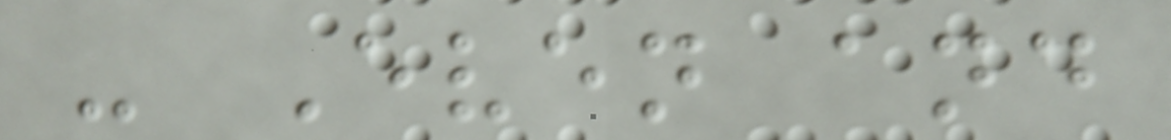- Even and
